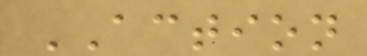ACTION
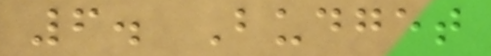6. Budget
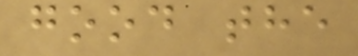good the
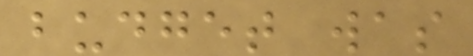budget was
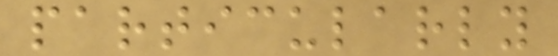particularly
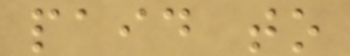paid to
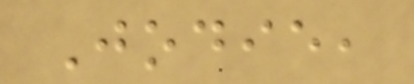Jodie,
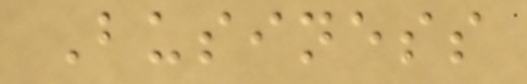Business
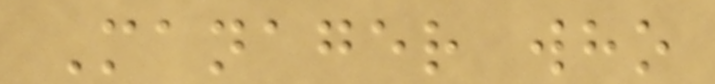Manager who
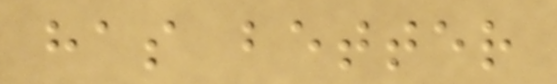has better
